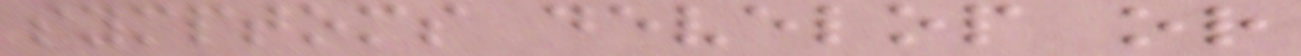symptoms develop or
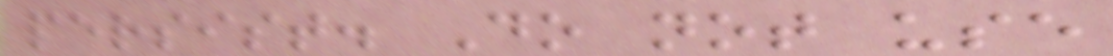persist. Do not use
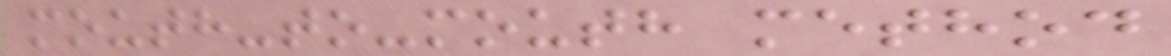mouth-to-mouth method
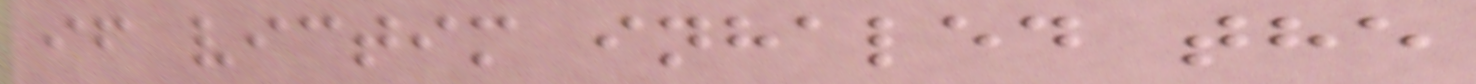if victim inhaled the
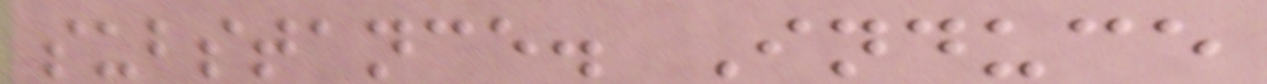substance. Induce
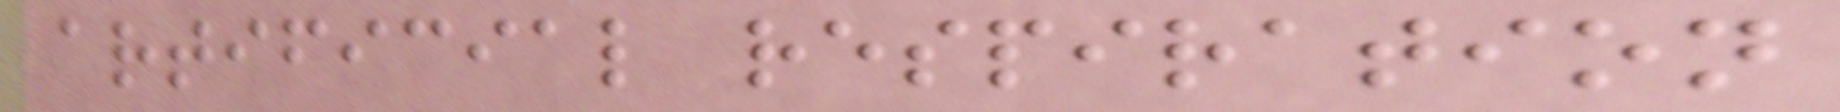artificial respiration
